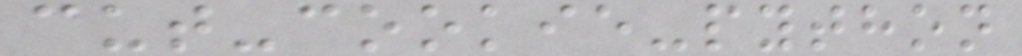cut-cookie-python
